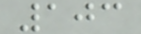103
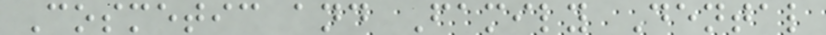Cosmetic and Family Dental
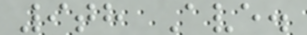9th Ave.
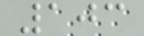103
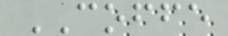COFFE
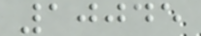10045
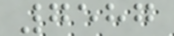7587
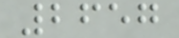2657
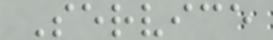Service
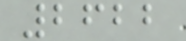2622
